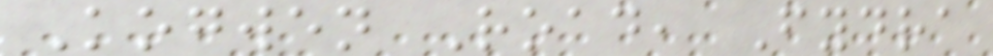Kogwen Road, Fydra
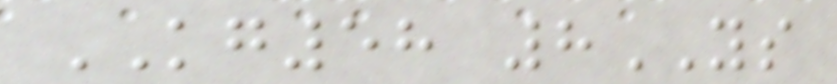KG58 8YS
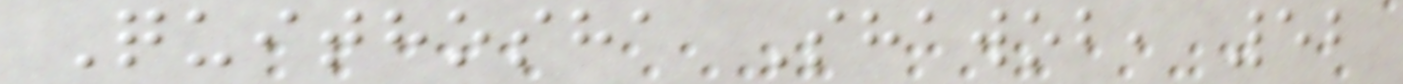Quithosha Shawob, 52
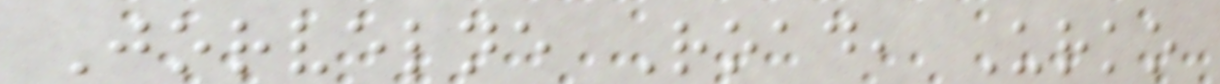Jorvelne Road, Urko
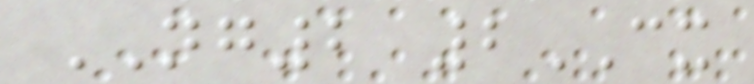NG2 2CX
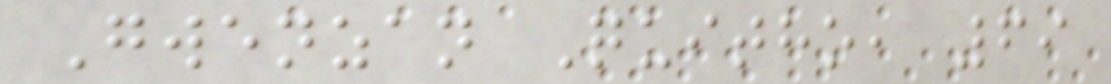Gwenzan Quitho, 69
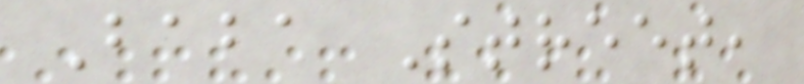Baba Street,
